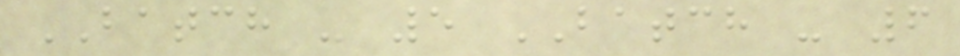BATCH - 5 BATCH - 6
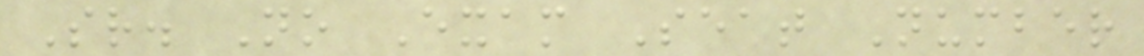Sr. No Exam Seat Number
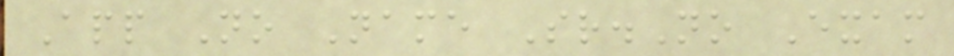App No Name Sr.No Exam
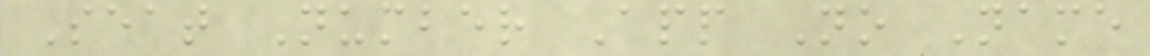Seat Number App No Name
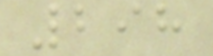298
